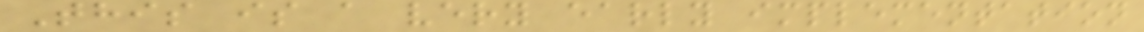This is a very early implementation
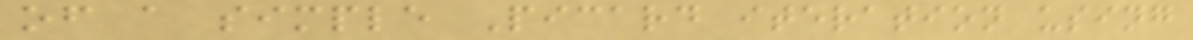of a simple Picard iteration using
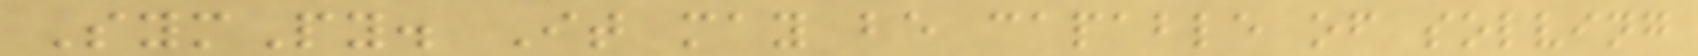SymPy. It may be capable of solving
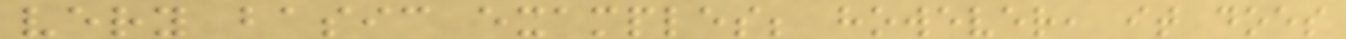very basic examples; however, it does
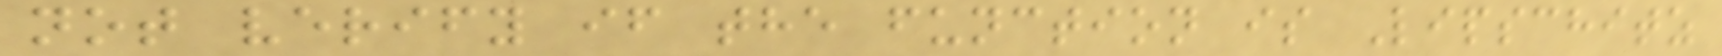not verify if the function is Lipschitz
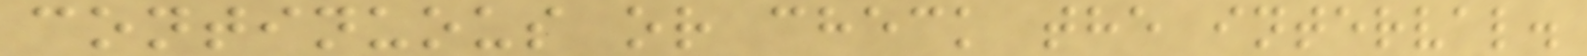continuous or check the interval.
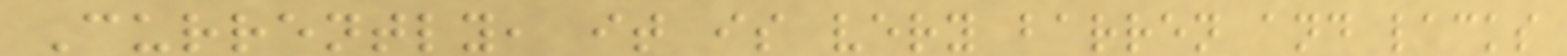Currently, it is very barren and lacks
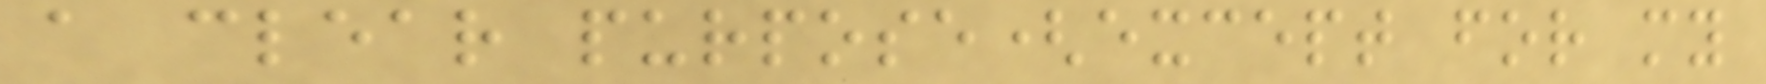a clear purpose(except for my
